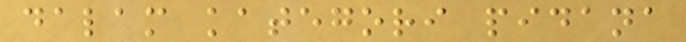dalam kategori pidana
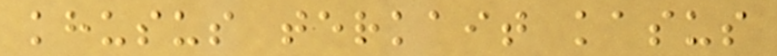khusus terkait kasus
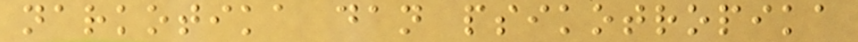narkotika dan psikotropika
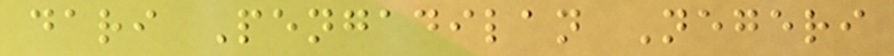dari Pengadilan Negeri
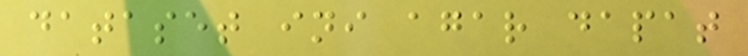dataset ini agar dapat
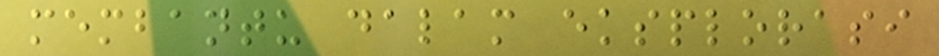membantu dalam eksplorasi
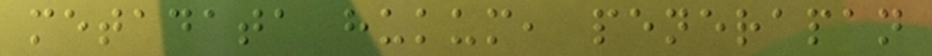metadata hukum, penerapan
